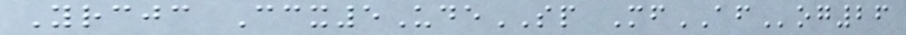Yrcjc Ccx5UdeSP MfAFog26
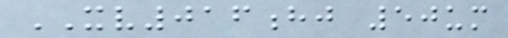XV016hj 50um
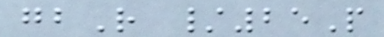gbR /25P
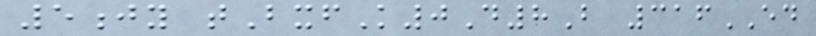5jy tBxfK0D8B 316ED
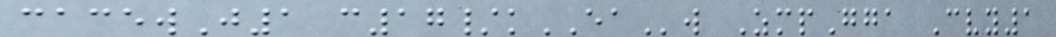cacewJ1 c17/kEAw ZmpGga Cvy1
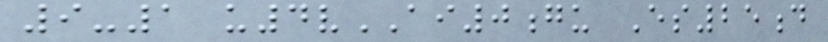9-1 u4vAI0gu Es25d
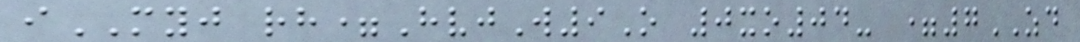iMYJ rh=HvjW9O 0xo04- =7ZD
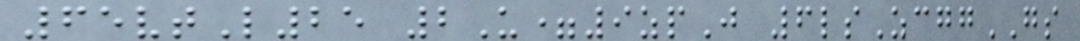65vtL25 2U=9zpJ 6lsZcggGS
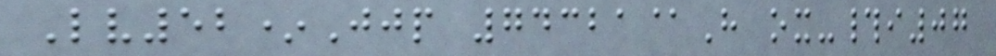Lv52*Jjp 74321@H ox-#i07
